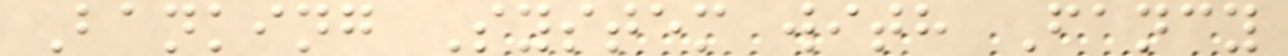Banking System with Fancy
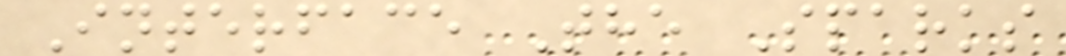Interface The Sparks
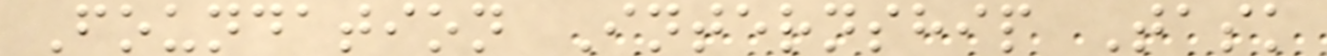Foundation Internship Task
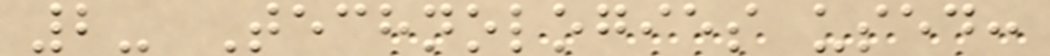2- Technologies used:
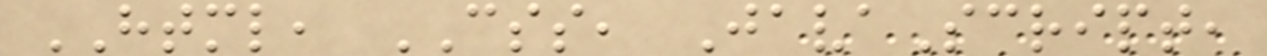HTML, CSS, JavaScript,
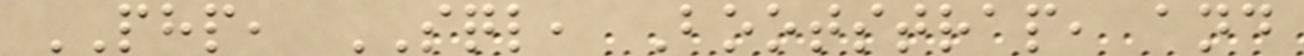PHP, SQL, Bootstrap, and
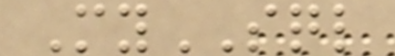MySQL
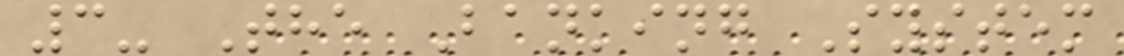3- The Banking System
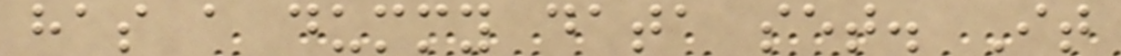has a dummy data set. It
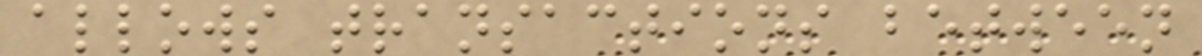allows transactions between
